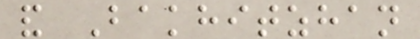and Bakhitzhan
